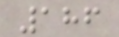186
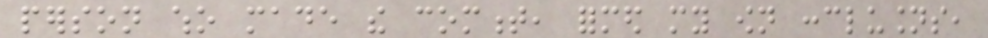person who made the comment, formed my own conclusions,
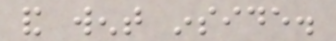and went inside.
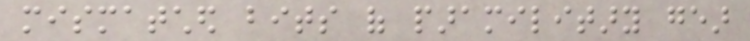mismatched bits of paramilitary gear
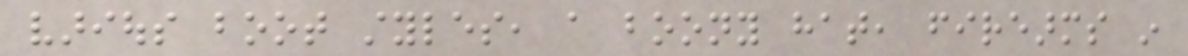various boot styles, a boony hat, firearms in
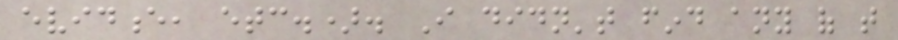evidence, etc.). I didn't find any of that
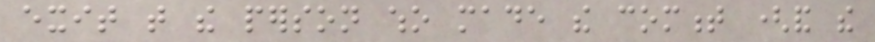exit that the person who made the comment (and the
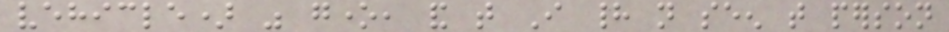vehicle) was gone, and that I had not seen that person
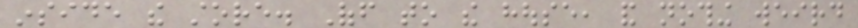inside the store. Off to the house, and nothing weird
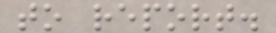to report.
